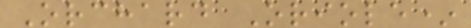Orchard Oriole*
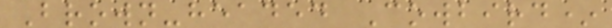Brown-headed Cowbird*
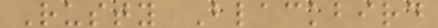Rusty Blackbird
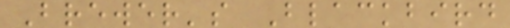Brewer's Blackbird
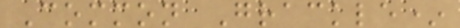Common Grackle*
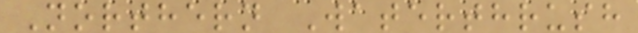Northern Waterthrush
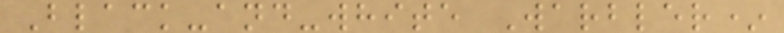Black-and-white Warbler*
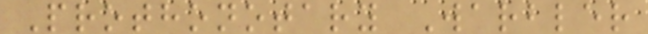Prothonotary Warbler
